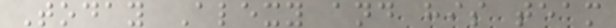Today Alexy and his team
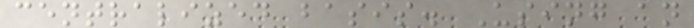centralized basis. Using an
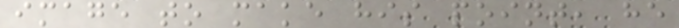image to make his point, he
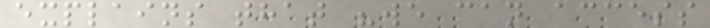explains that "we can access
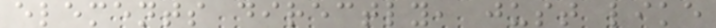elements directly, just like
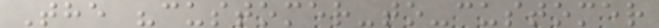The "customer-to-customer
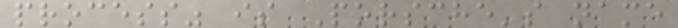process" is Porsche's name
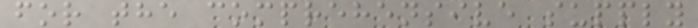for the comprehensive supply
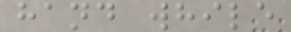hand while
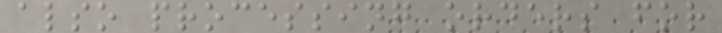also processing orders for
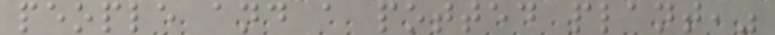people and a potted plant,"
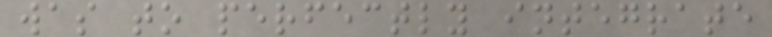was to perfectly integrate
